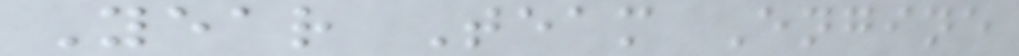Year Team Engine
